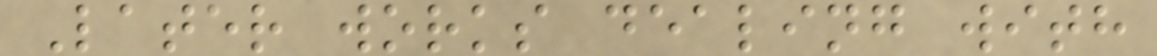Later works dealing with
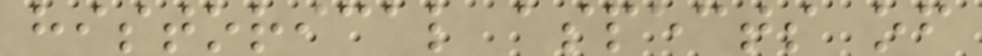historical aspects of
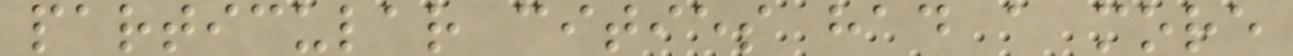particular cities had a more
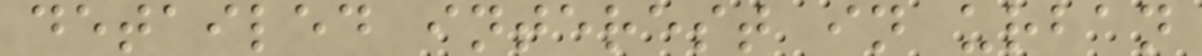detailed interest in urban
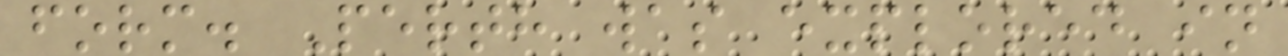form. Perth was explored in
